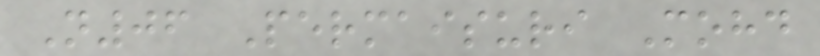N06 Permaisuri Mohd
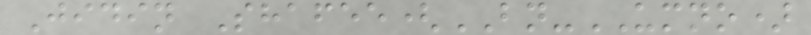Jidin Shafee(BN-UMNO)
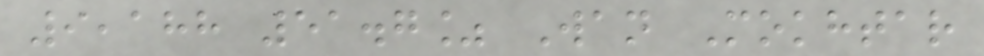9,188 51.7% Wan Mokhtar
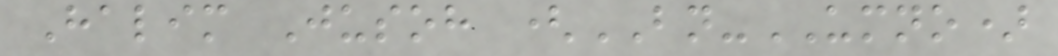Halim Jusoh (BN-UMNO)
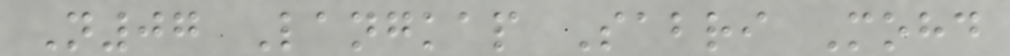N07 Langkap Sabri Mohd
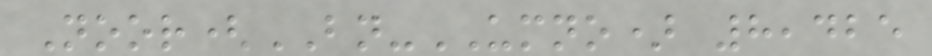Noor(BN-UMNO) 8,425
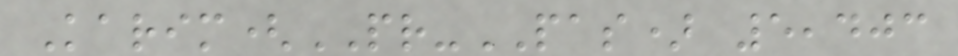Karim(PR-PAS) 5,403
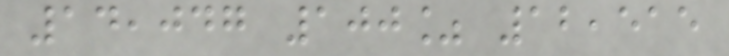14,047 100% 12,515
